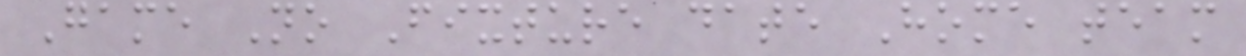Game No Fixture date Home team
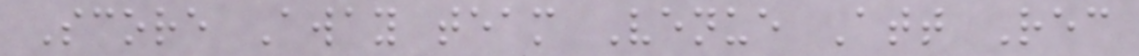Score Away team Venue Att Rec
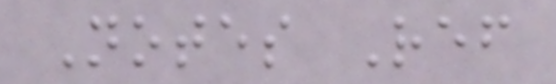Notes Ref
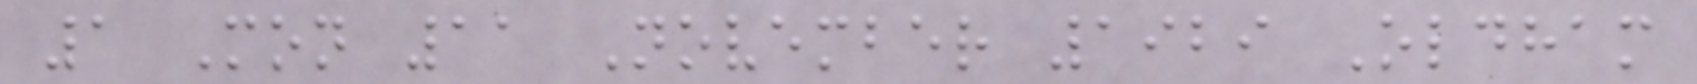1 Mon 11 November 1929 Oldham
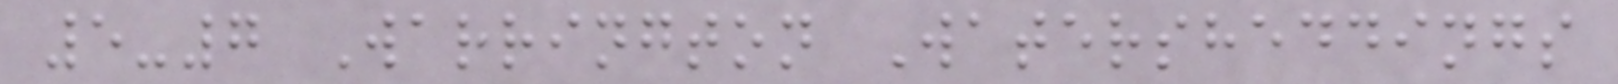5-7 Warrington Watersheddings
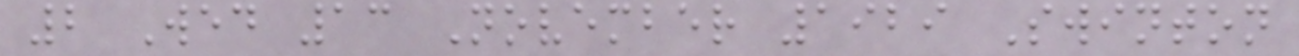2 Wed 13 November 1929 Swinton
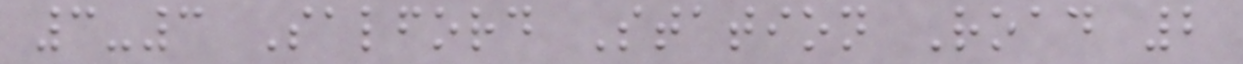3-3 Salford Station Road 2
